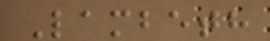Lambeth
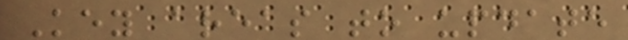Key areas to update
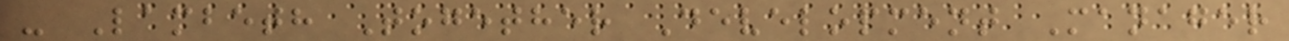- Lambeth Together Development Manager
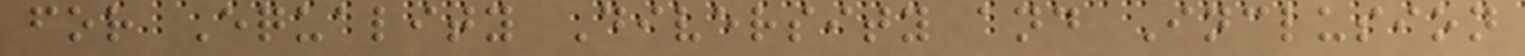for Equality Diversity and Inclusion
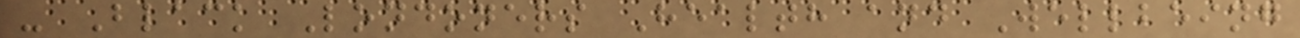- Black Londoners Health and Wellbeing
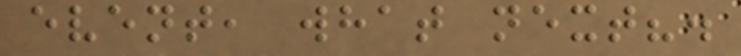event, what next?.
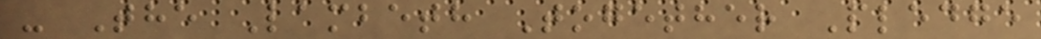- The Lambeth Together Pledge
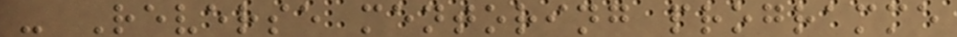- Reverse mentoring programme
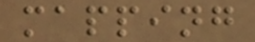mapping
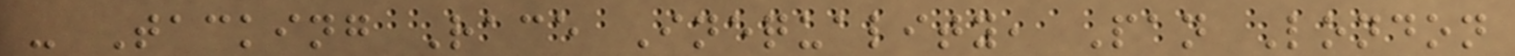- Tacking Race Inequality, Pan London
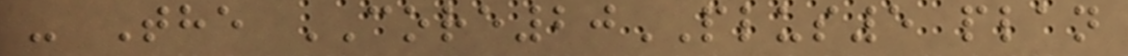- The CORE20PLUS5 plan
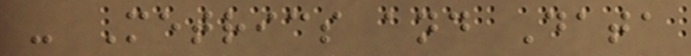- Metrics and Data
